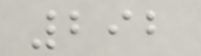292
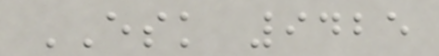ESK 9425
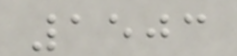1503
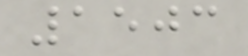1503
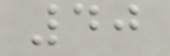40
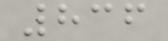836
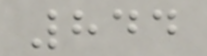844
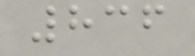836
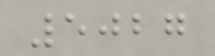5027
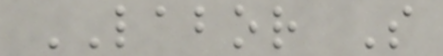LABOR S
